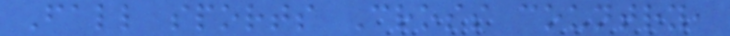Fall sports Cross country,
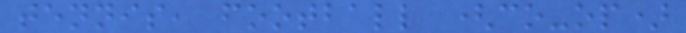tennis, football (co-op)
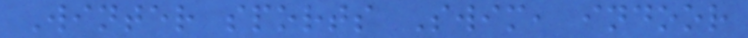Winter sports Swim, indoor
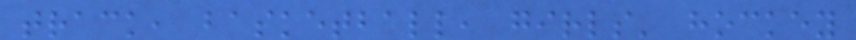track, basketball, girls' hockey
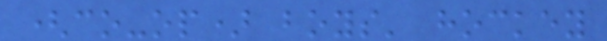(co-op) boys' hockey
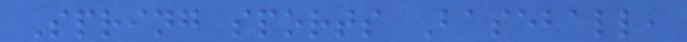Spring sports Baseball,
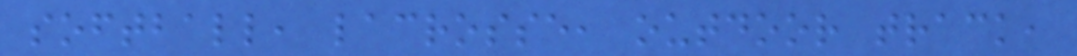softball, lacrosse, outdoor track,
